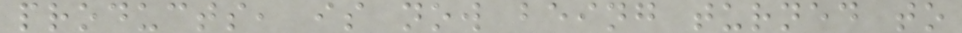products, is now being turned to
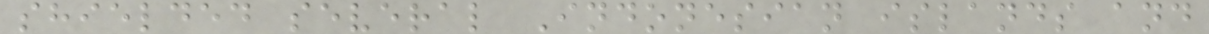shielded several Indonesian islands and
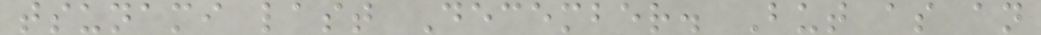tsunami last December. But as an
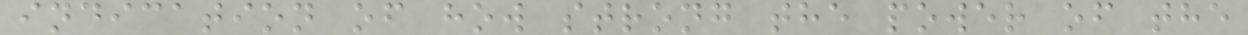indication of how strong the power of the
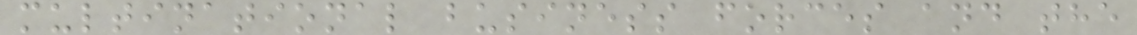multinational business forces and the
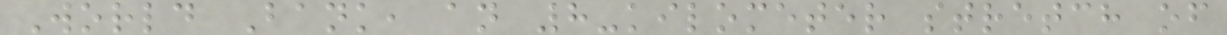World Bank, an 8-kilometer stretch of
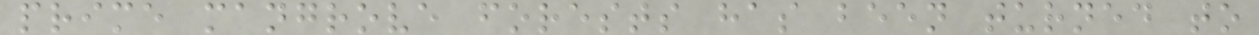prime mangrove forests has been turned to
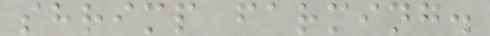shrimp farming.
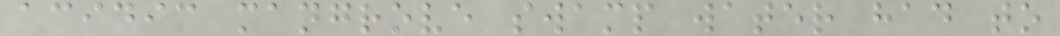acidic mangrove swamp water had to
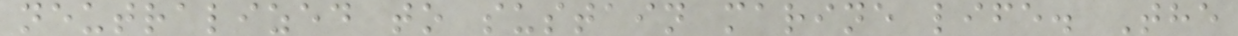neutralized to sustain marine life. The
